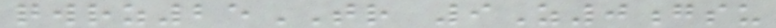qwrz25TR 9Z0gsu
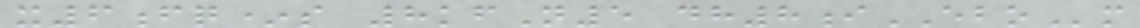x6fq*s 8kfN5 dh8iEBOm
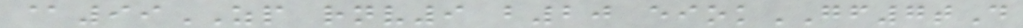@99ZP rnv9 b20 eiokGF7tD
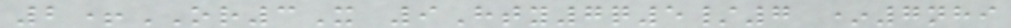2+OR3X 9Hty7q5/7 *7nhi
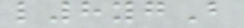l8ygB
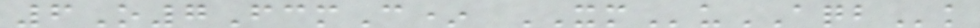6O7FcmC* XMuAQBk
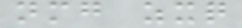nmg zxq
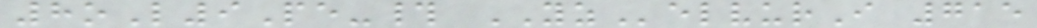8oL9Pe-# YZelvurI 715
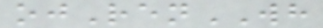ojRenWH
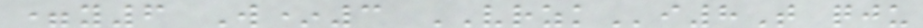=y6 W*3 VRZKi8T qju
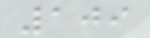109
